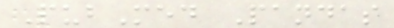PubMed Pandas
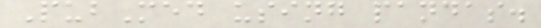PubMed using pandas.
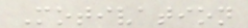Motivation
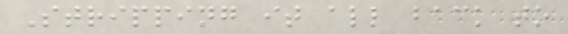Stripping it all back to
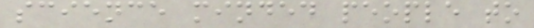science minded people to
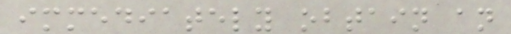immediately obtain an
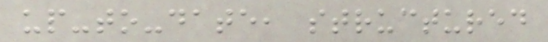up-to-date, structured
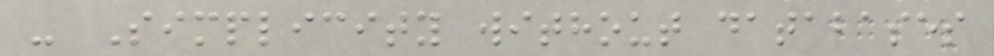- Simplicity without databases
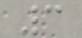3
